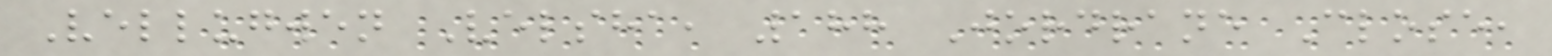Vellugwen Velsha, 188 Jordrane Close,
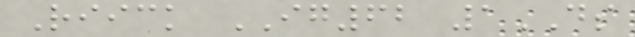Riick IG62 1DS
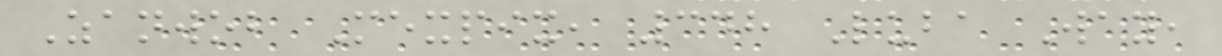Zanwob Mexpix, 348 Luba Way,
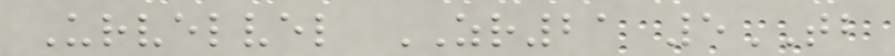Urvelvel ZR21 5TB
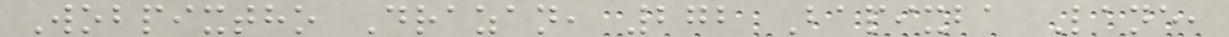Wobpixtho Drazan, 272 Bapixba Lane,
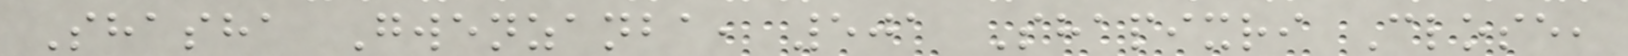Shasha Gwenzanba, 501 Shapixri Close,
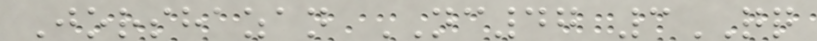Jorshazan NC47 3QQ
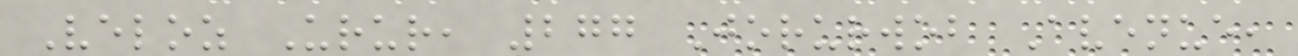Veloz Urur, 277 Jorurwob Avenue,
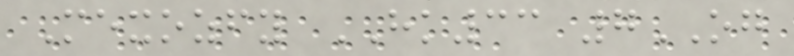Mexozfy HK33 7OG
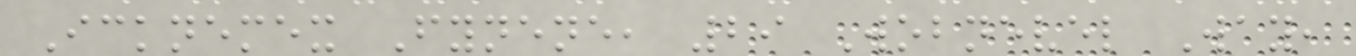Icknemex Fynene, 29 Wobnevel Way,
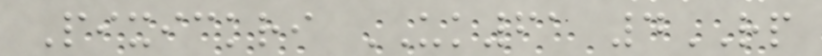Pixickri UK61 4RP
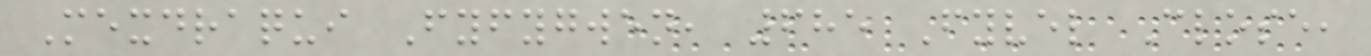Mexdraqui Fyfygwen, 685 Fyvel Close,
